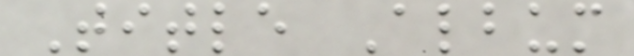Title Album
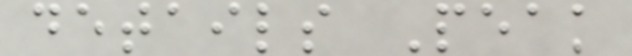details Peak
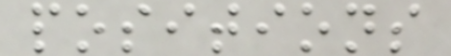positions
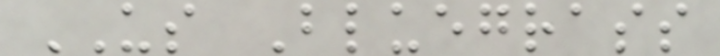US Bluegrass
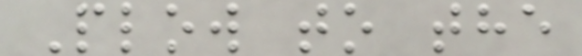Plow to the
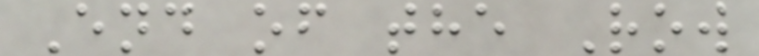End of the Row
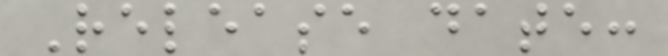Release date:
